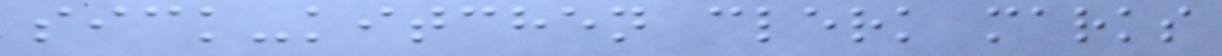sick-kitchen clerk marks
